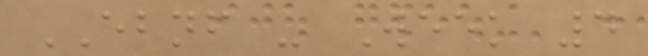EBNF - Week 4
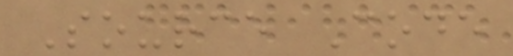Source Code
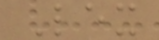Lex
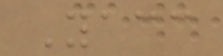Yacc
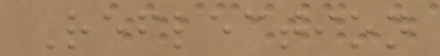Reflection
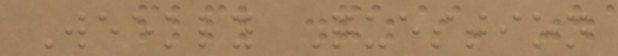Weekly Question
